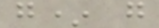g* g
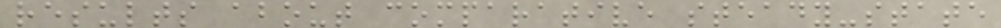results about comparative steady-state
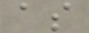as
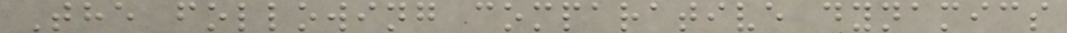The following comparative dynamics
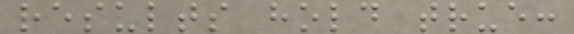results hold true:
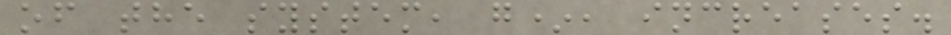of the system, g*, increases.
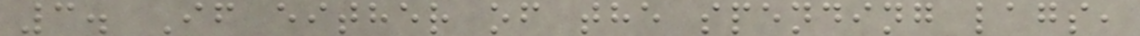3. If either of the spending lags,
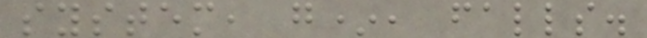system, g*, falls.
